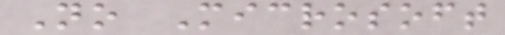No Microsoft
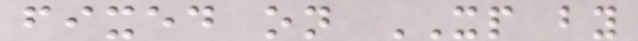fixed on XP by
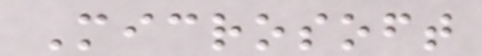Microsoft
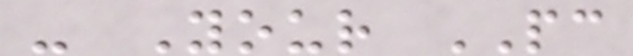- Your PC
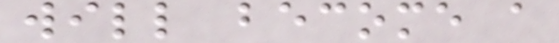will become a
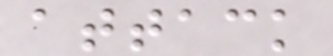attack
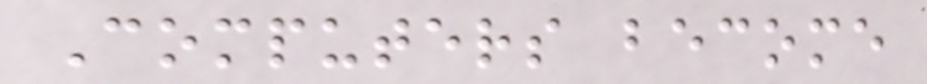Computers become
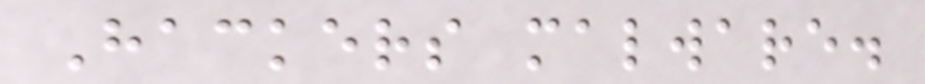Hackers malware.
